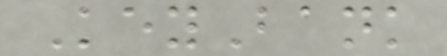KeyBank
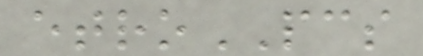etroPCS
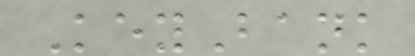KeyBank
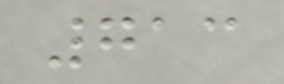713
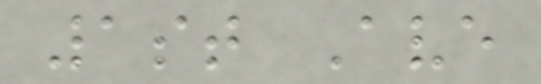1st Ave
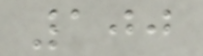100
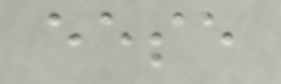eese
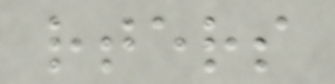rters
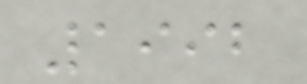1992
